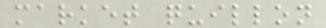market quillon
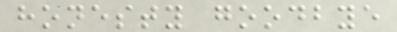honesty goodbye
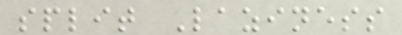split Laziness
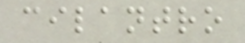cilantro
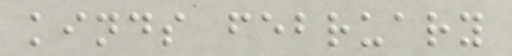kinds february
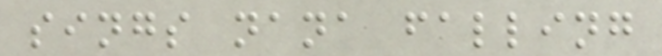sings nana falling
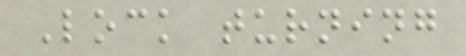Lock turning
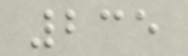235
